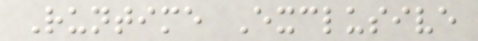Runtime Exclusive
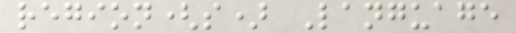region(s) Language
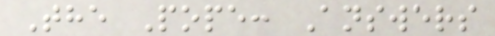The Pope: Answers
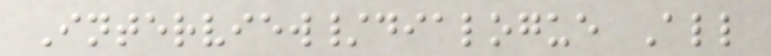Interview/dialogue All
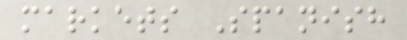markets Spanish
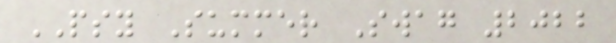PSY Summer Swag 2022
